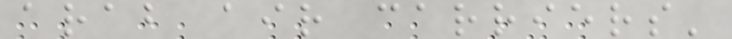arab air carriers'
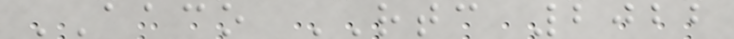AACO RTC 2022
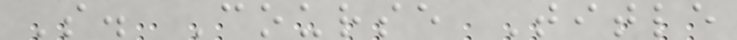S. Course Title
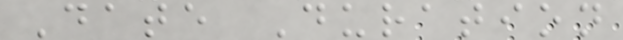Date Duration
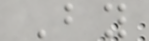By
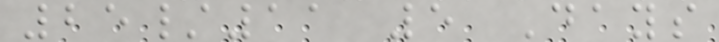25/11 5 Days
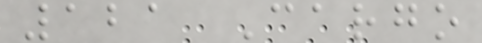121 Cargo
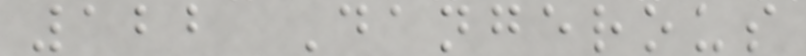122 Dangerous
